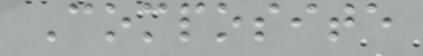Composite
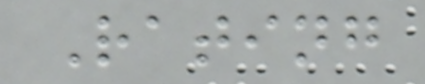Rating
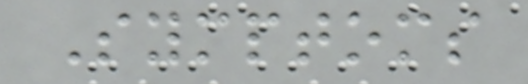Symptoms
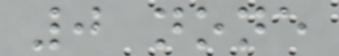0 none
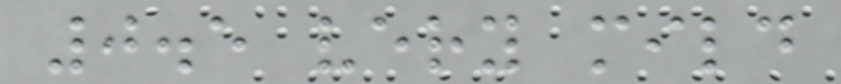0.5 very mild
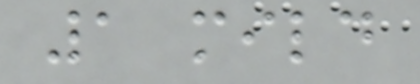1 mild
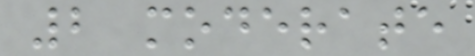2 moderate
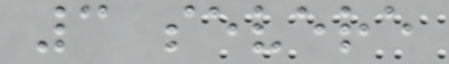3 severe
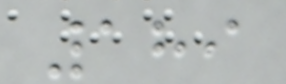189
